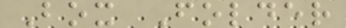Box Folder
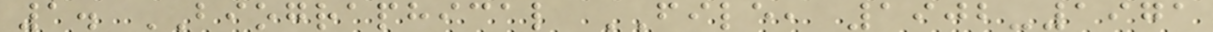1. BIOGRAPHICAL FILE, 1902-1971
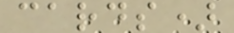cards)
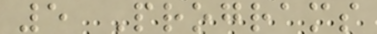5 Programs
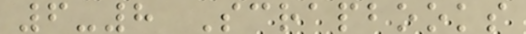6-8 Scrapbooks
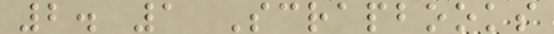2. 1 Scrapbooks
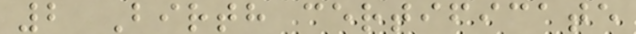2 Birth certificate
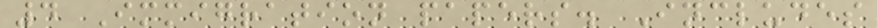4 Immigration papers. Includes
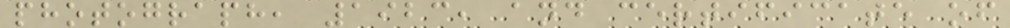photograph, 1923, and certificate of
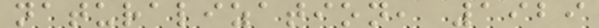naturalization, 1929
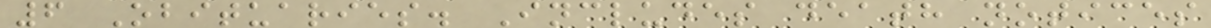6 Obituaries. Includes death notices
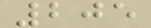205
